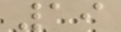19
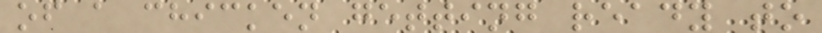of a chicken getting ready to
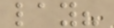lay?
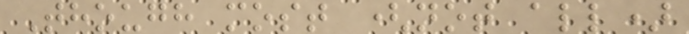Though most (not all)
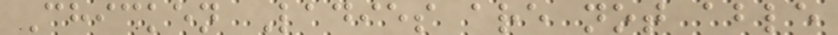Chicken Ladies are not able
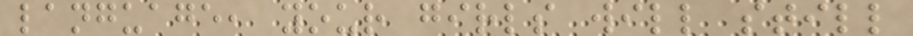language, your girls will still
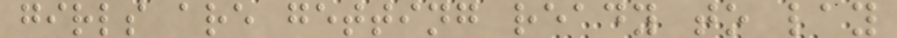girls are getting ready to lay
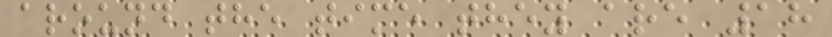around the time they are 18
